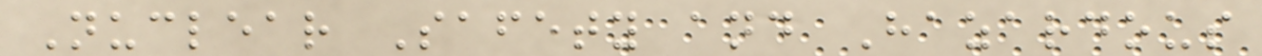Nuclear Safety and Hazardous
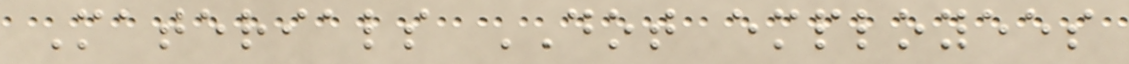Materials DOT employees
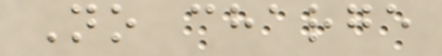No charge
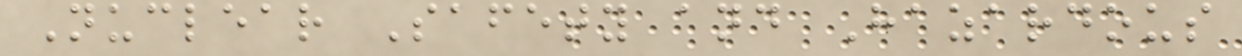Nuclear Safety and Hazardous
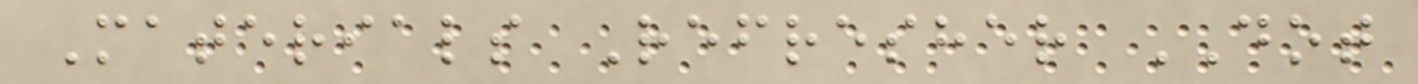Materials Refresher DOT
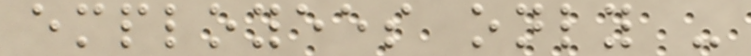employees only -
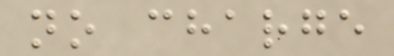no charge
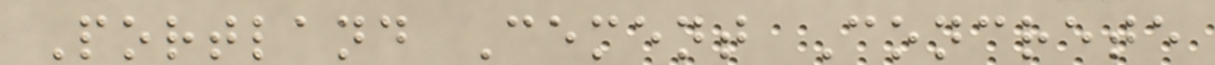Portland Cement Concrete
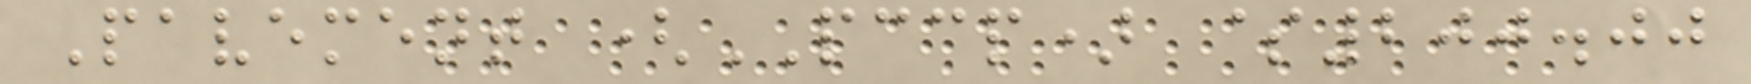Pavement (PCCP) $200.00
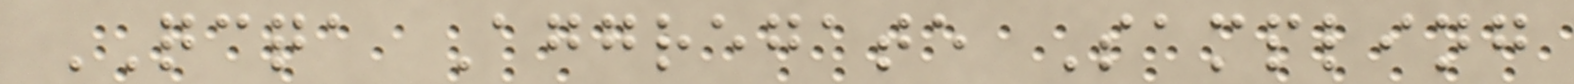QCQA Aggregate Sampling
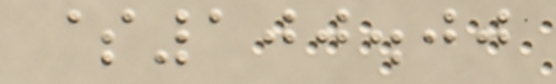$100.00
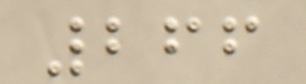266
